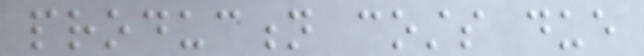production costs due
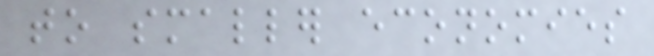to smaller economies
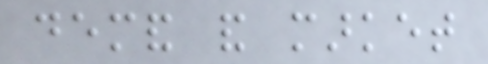demand and market
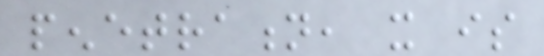penetration, it is
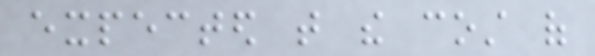expected that the cost of
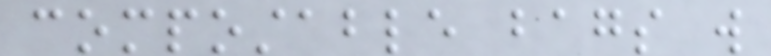compostable bags will
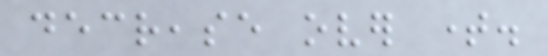decrease over time.
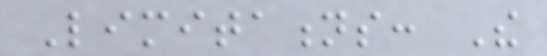Limitations: The
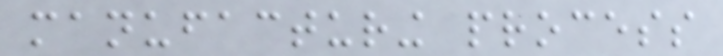manufacturing process
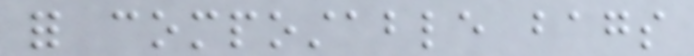for compostable bags
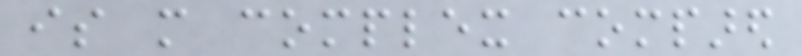is more complex compared
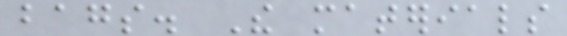bags. The materials
